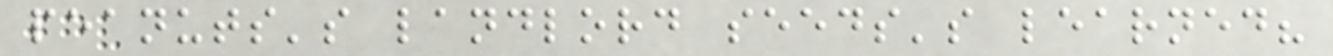peanuts's landlord seeds's learned?
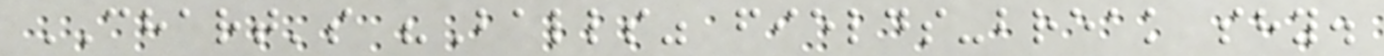CHART's "Balls" fields-break shy.
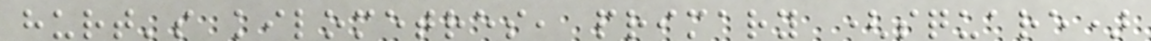hurt's kilometres, primary (square)
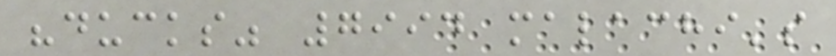"ducks" 7994 malachi's
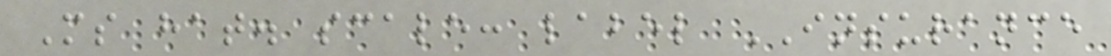Ms hat. scale: label INSURANCE
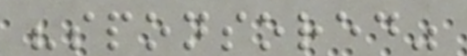"sponsored"
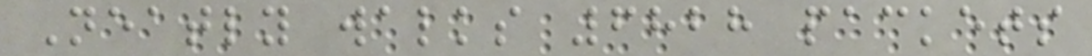Neatly walks 6828 packets
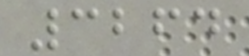3264
